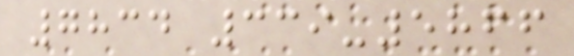7834 339-5866
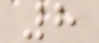8
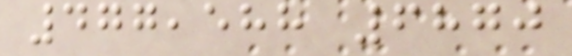477,588 6870
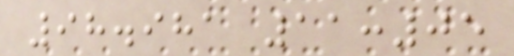98.981 11:05
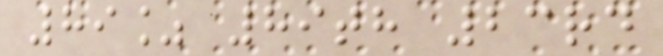89% 89th 23rd
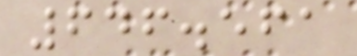646.561
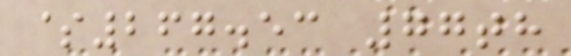$267.53 77th
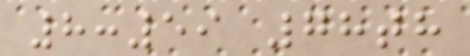8:59 78th
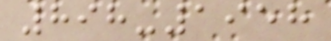898-1958
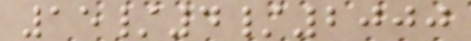15/4/2000
